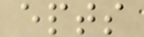epts
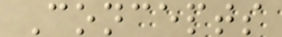Concepts
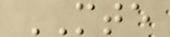MTE
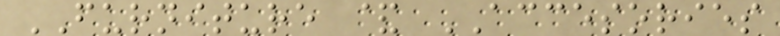FURNITURE & ACCESORIES
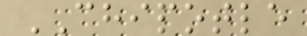CHIPOTLE
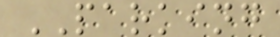PARKING
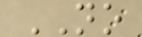NO
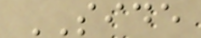SIDE
